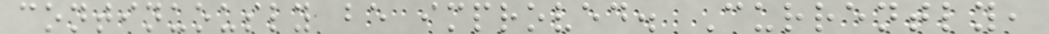continuously be improved. Currently,
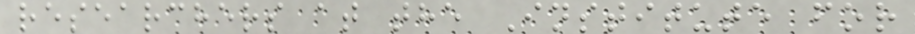researchers at the Institute for
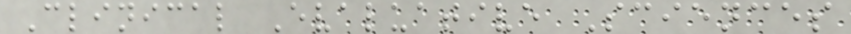Clinical Evaluative Sciences
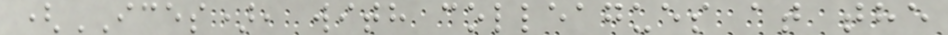(ICES), with colleagues at the
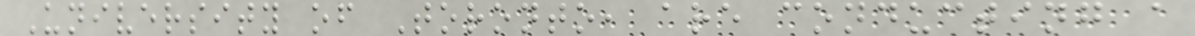University of Toronto, are conducting a
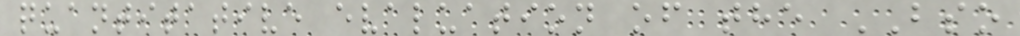quantitative evaluation of the BSO
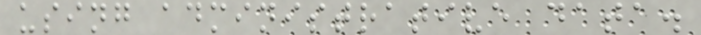using administrative data.
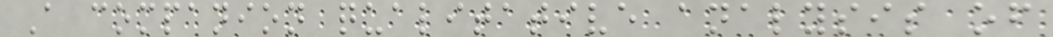A companion qualitative analysis of
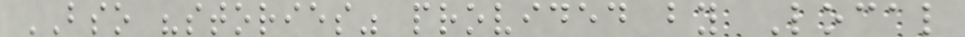BSO "stories" provided by Local
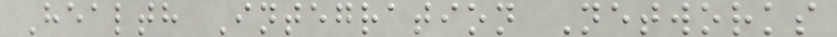Health Integration Networks
